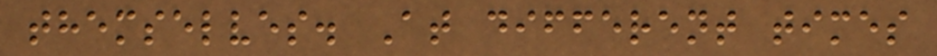themselves. At different times
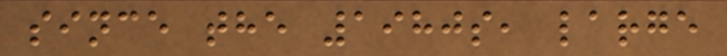since the 1980s, large
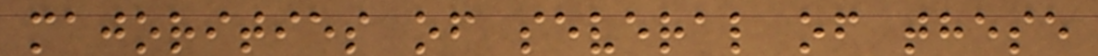majorities of several of these
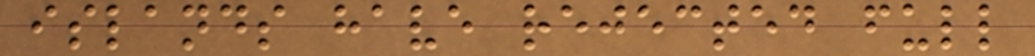islands have rejected full
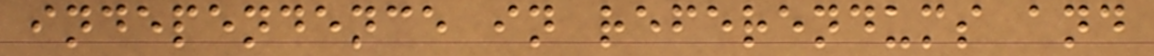independence in referendums and
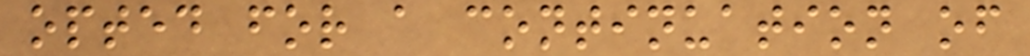opted for a continuation of
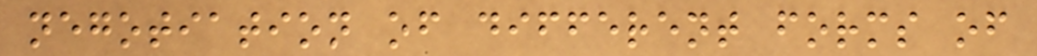negotiation of different forms of
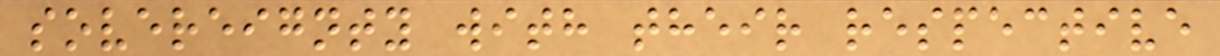sovereignty with their respective
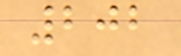202
